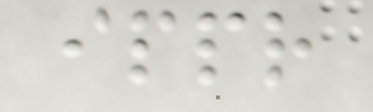ippr
